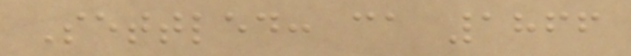Settled: ca 1866
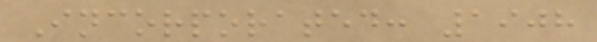Incorporated: 1908
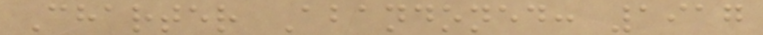Charter Abandoned: 1917
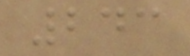243
